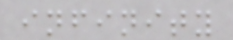infinity
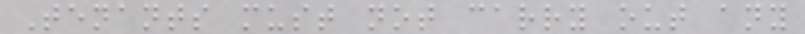Tenants must not carry out any
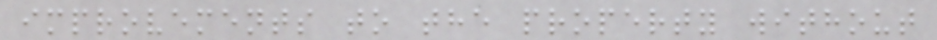improvements to the property without
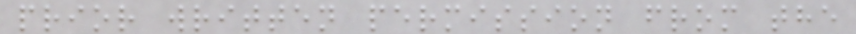prior written permission from the
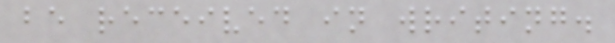be received in writing.
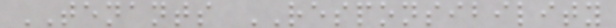TENANTS RESPONSIBILITY
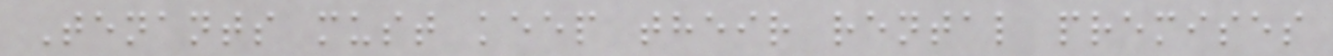Tenants must keep their rental premises
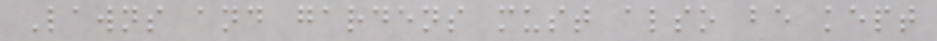Lawns and gardens must also be kept
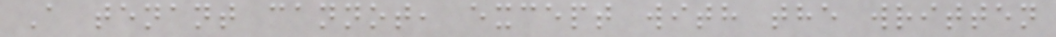A tenant cannot, except with the written
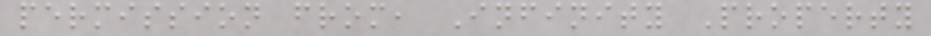permission from, Infinity Property
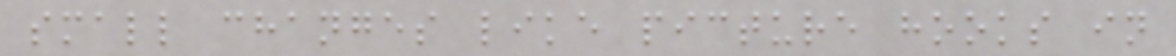small changes like picture hooks in
